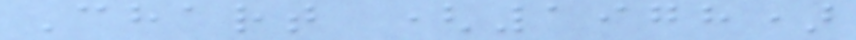Chart (1978)
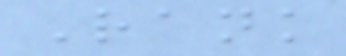Rank
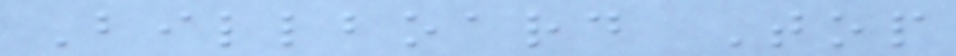Billboard Top
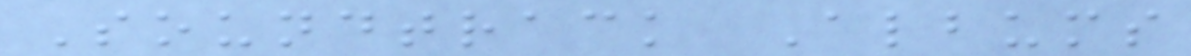Soundtrack Albums
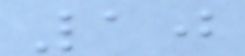10
